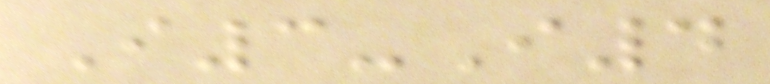I3-I4
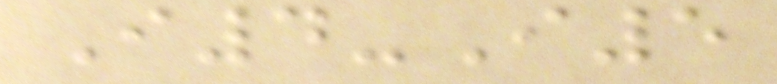I4-I5
